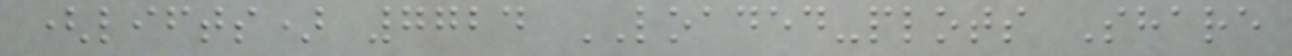(lifts) 7724 LOADED-plots Share
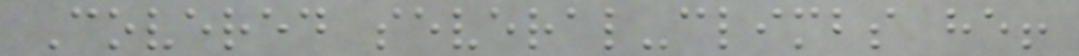Covered several-climbs he!
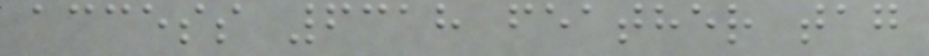access 6318 feather tag
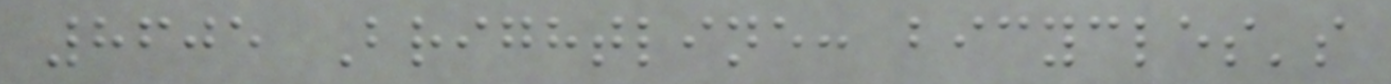8605 Brightline: bicycles's
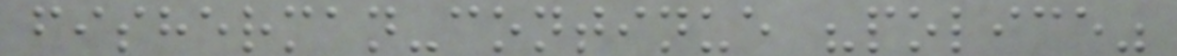fisherman-continue "police"
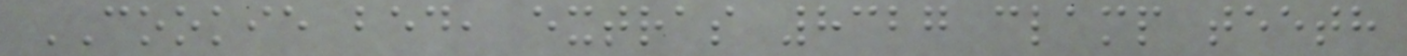COOKIE bed, extras 8327 clamp teeth
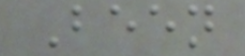Been
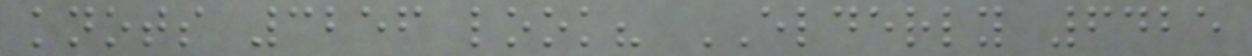knots 3256 look? ELDERLY 6425
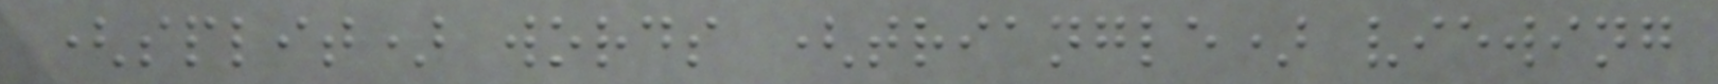(split) words (triangle) viewing
